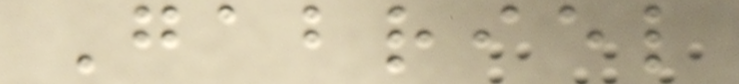Gabriel
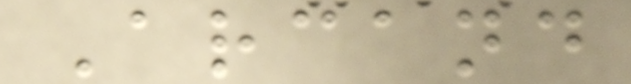Arcand
